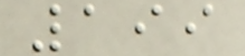199
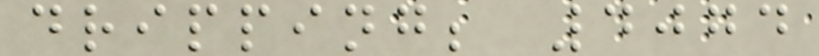dripping; 4074
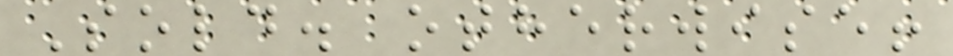Sold. otherwise!
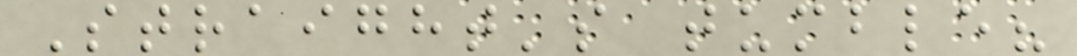Straight's tumble?
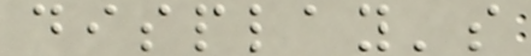display's
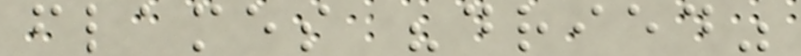flames "dried"
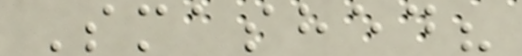Smashed?
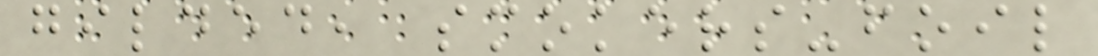gilded, smokers-foil
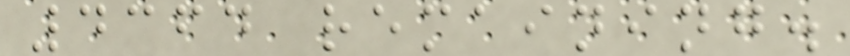4364 remaining.
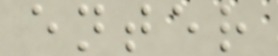enter
